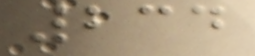234
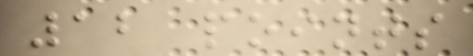12 points
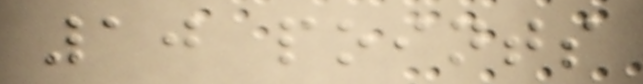10 points
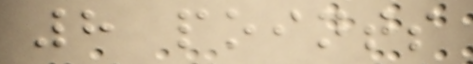8 points
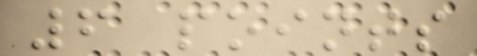6 points
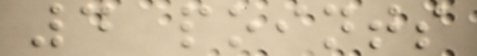4 points
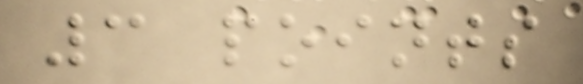3 points
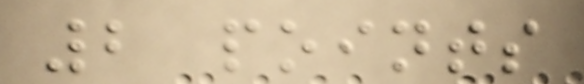2 points
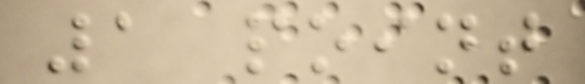1 point
